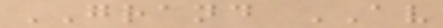GRAND AV
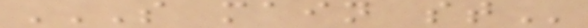S MAIN ST
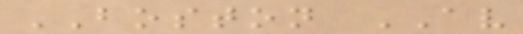BOSTON AV
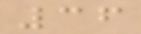36
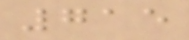715
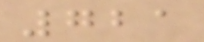721
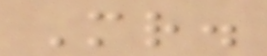Mr.
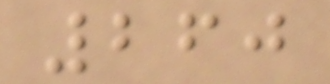260
